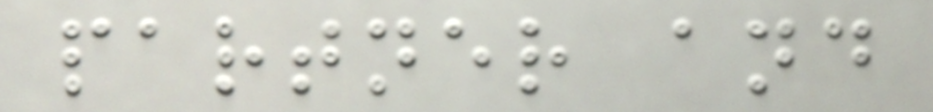partner and
